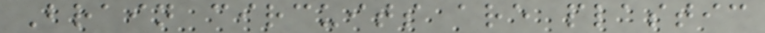Brain circuits are plastic
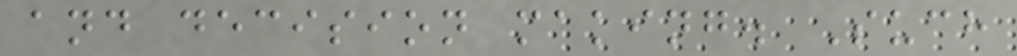and decision making. Such
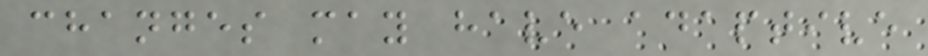changes may have adaptive
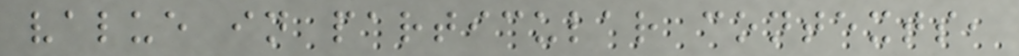value in particular contexts,
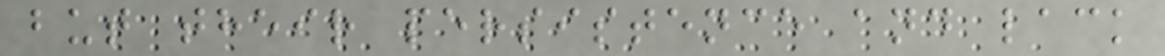but their persistence and lack
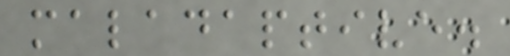maladaptive.
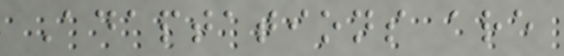Adaptations are
